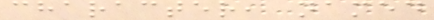character, named
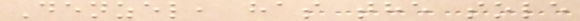Denzel, has the sole
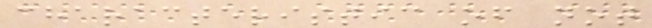characteristic of not
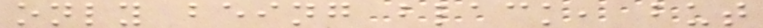only being black, but
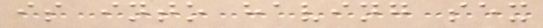is into having sex
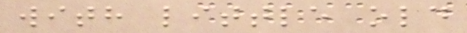with little old
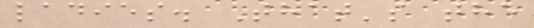ladies. That's the
